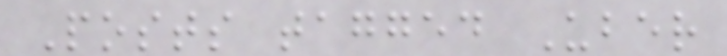Posts tagged Uber
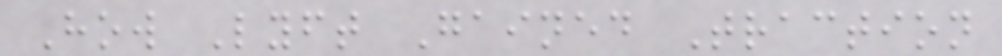How Lyft Gained Traction
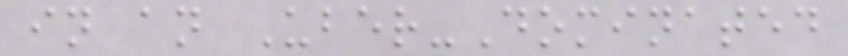in an Uber-Dominated
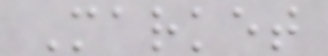Market
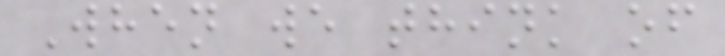When we think of
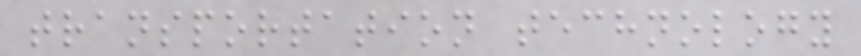transportation technology
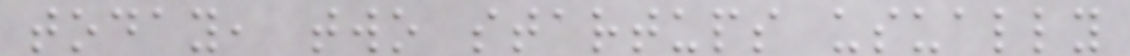today, two startups usually
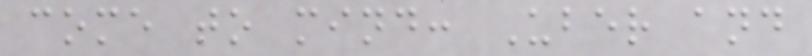come to mind: Uber and
